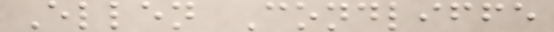Ellen Condliffe
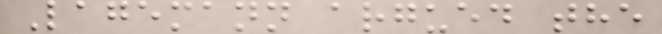Lagemann argued the
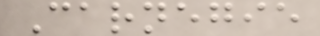Carnegie
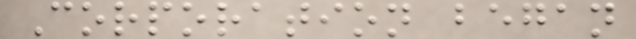Corporation began
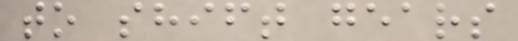to shift gears
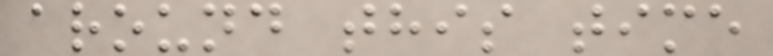around this time
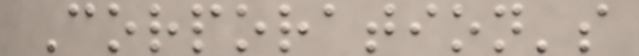Corporation's
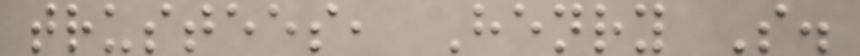trustees, Henry S.
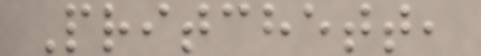Pritchett,
